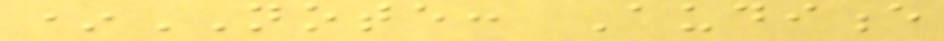*NOTE: Audience
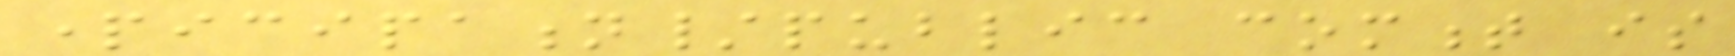participation/public comment is
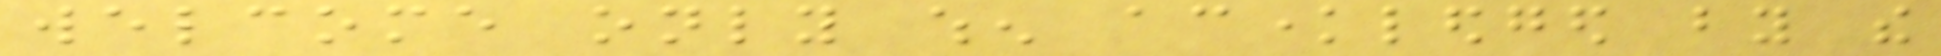welcome only when acknowledged by the
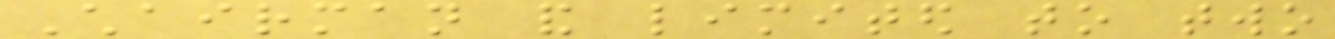Chairman and limited to two
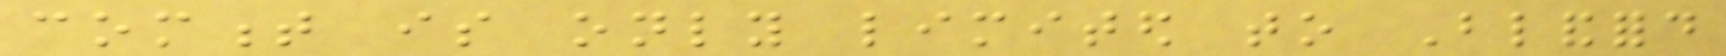comment is only limited to Blandford
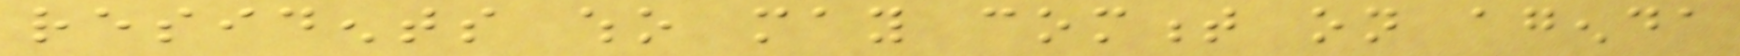residents who may comment on agenda
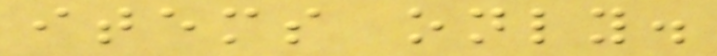items only.
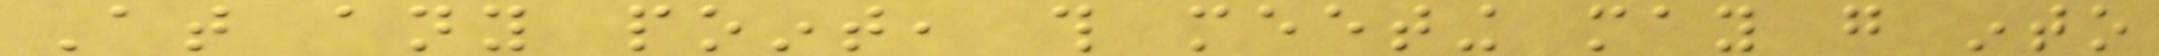At any point, this meeting may go into
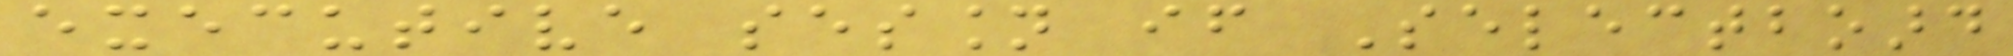executive session if Selectboard
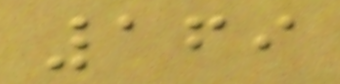169
